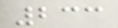233
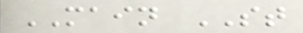MAIN ST
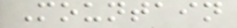Mountain
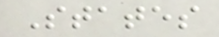States
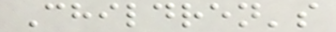Children's
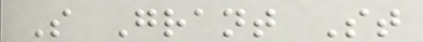S Grant St
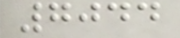7044
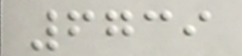6739
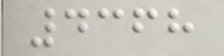4368
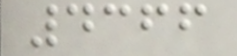4366
